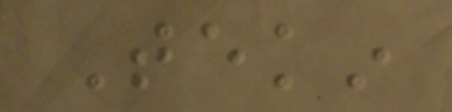Tekin
